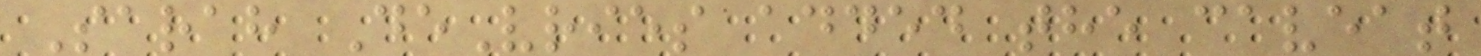Sarah DeVries added the caveat
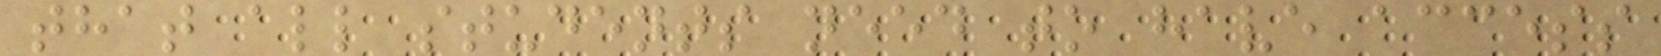that all students need to have access
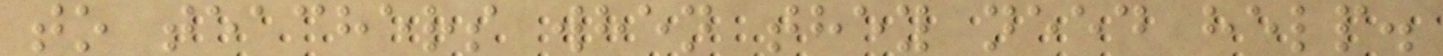to teachers when they need help.
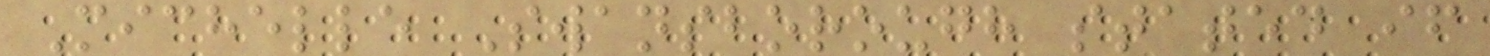Michelle Swansborough stated if
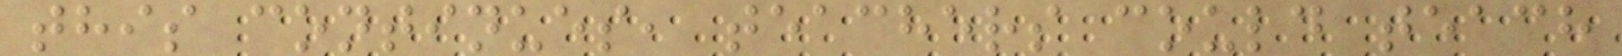this continues, teachers could teach
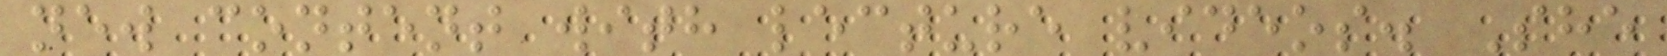new content with lecture videos. She
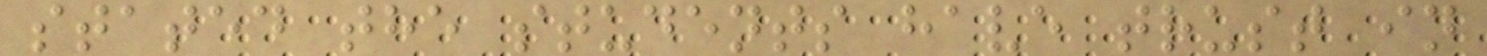stated the students have trust in
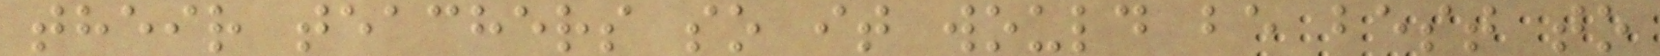their teachers so it would be best to
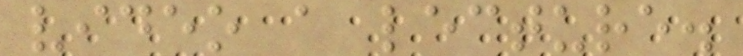video a lecture.
